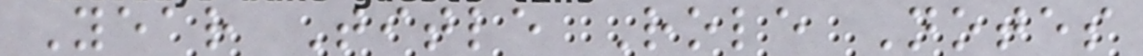Year Title Role Notes
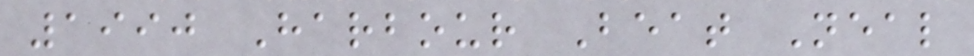1990 Harbour Beat Neal
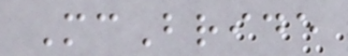McBride
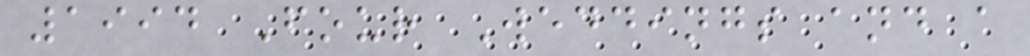1994 Four Weddings and a
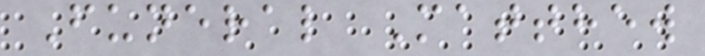Funeral Matthew
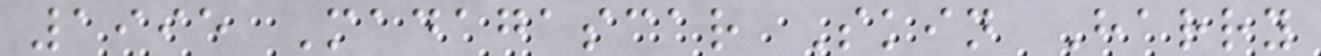1995 Madagascar Skin Harry
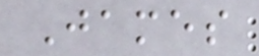James
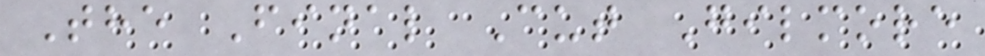The Final Cut Gilmore
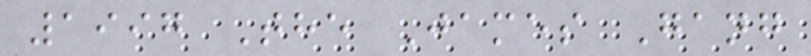1997 The James Gang
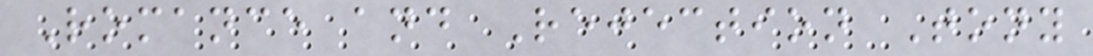Romance and Rejection Tony
